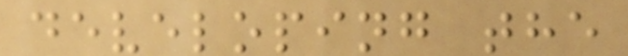developing the
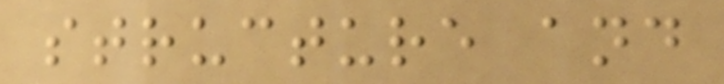structure and
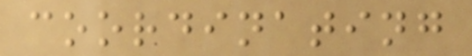coordinating
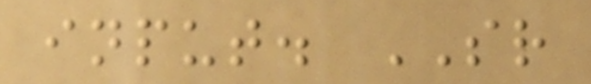input. SR
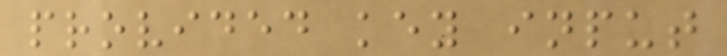provided key input
